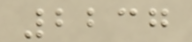2237
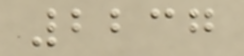2237
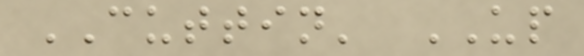CUTTIN' UP
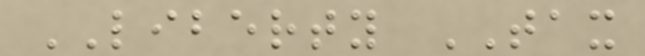LIBERTY TAX
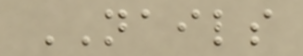NAILS
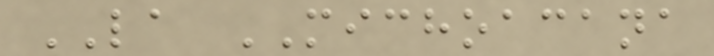LA MICHOACANA
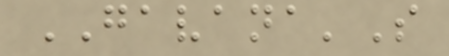GAVANA'S
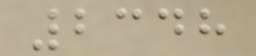2348
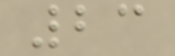23
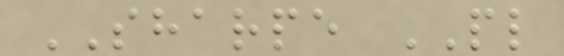SHARPE PL
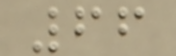66
